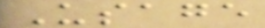Usage
